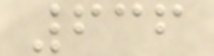636
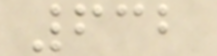632
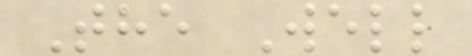The Well
